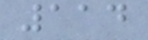114
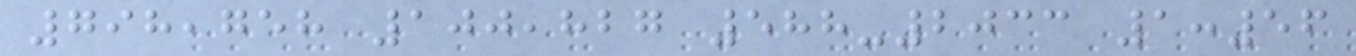798,758 100,827 588-2033 1:56
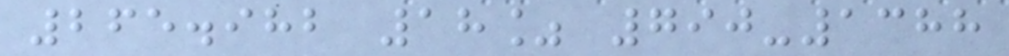265.982 18% 790-1388
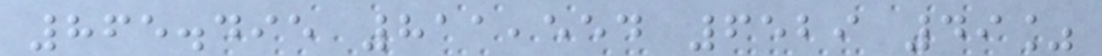865.495 811,554 6529 49%
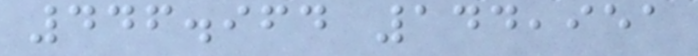446.964 144,951
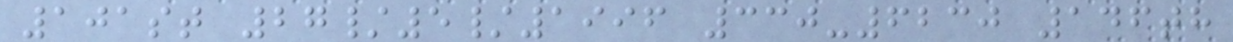101st 27/5/1996 330-6230 146th
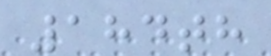184th
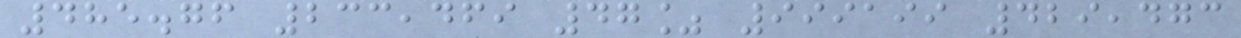485.76 233,469 47% 999199 429,473
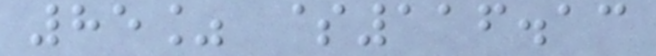85% $116.13
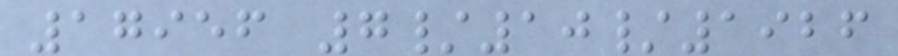17956 7/10/1926
